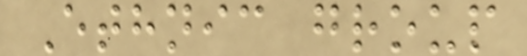Ethnic group
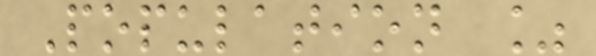Population %
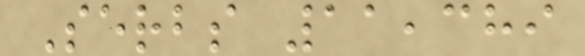Serbs 11,389
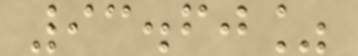93.60%
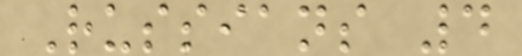Russians 4
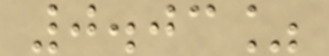0.03%
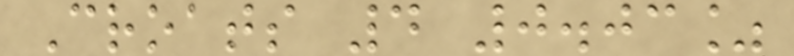Croats 4 0.03%
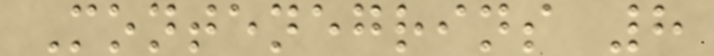Montenegrins 8
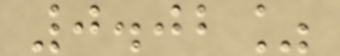0.02%
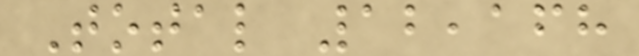Total 12,168
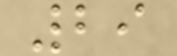29
